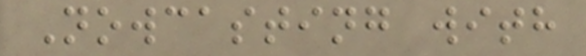Nowcasting with
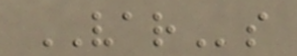VARs
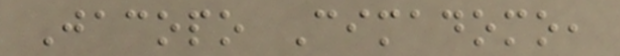Jacopo Cimadomo,
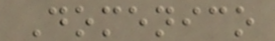Domenico
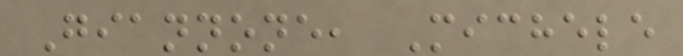Giannone, Michele
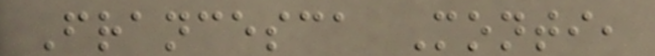Francesca Monti,
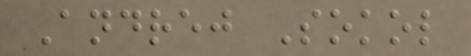Andrej Sokol
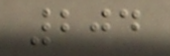204
